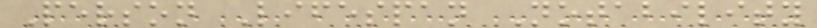Person Lifespan Notability
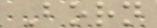Born
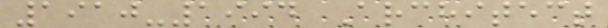1910-1994 Architect
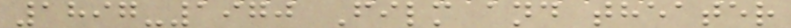1897-1970 Film and theater
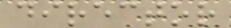director
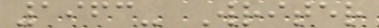1963- Writer
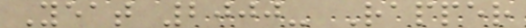Yeat 2000- Rapper
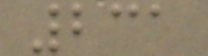231
